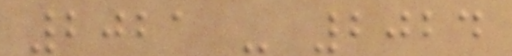2021 - 2024
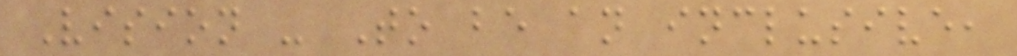Vision - To be an inclusive,
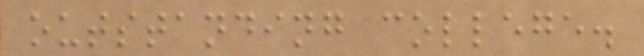outstanding college.
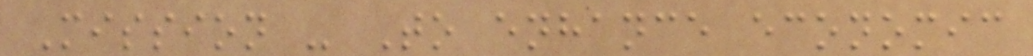Mission - To enhance economic
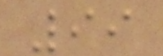99
